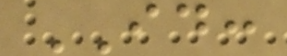ID:
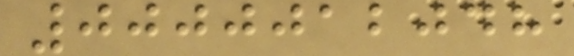0000012048
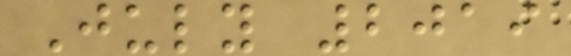July 2019
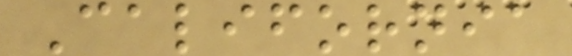California
